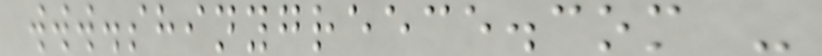www.shinygreece.com -
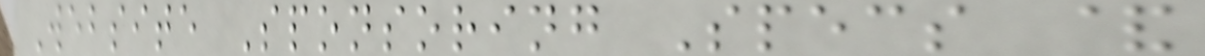Website Sponsoring Specs &
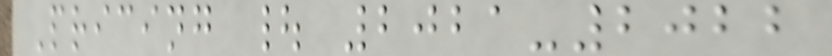Pricing | 2021-2022
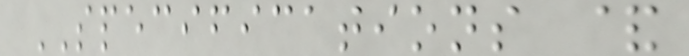SPECIFICATIONS &
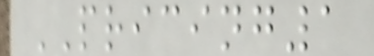PRICING1
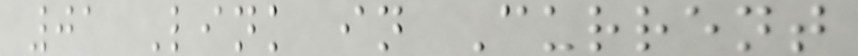01 Link in Current
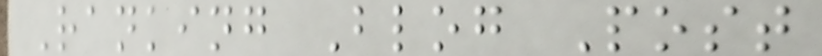Ranking Blog Post
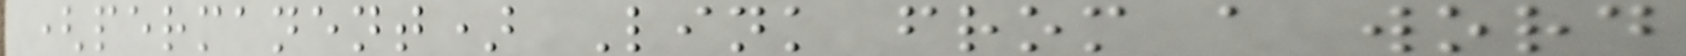(permanent) Link from a word
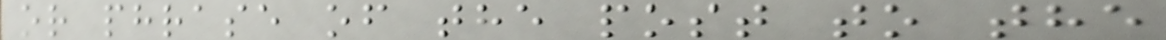or phrase of the post to the
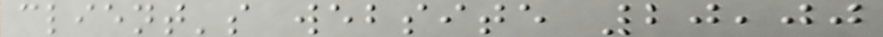client's website 20,00
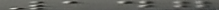147
